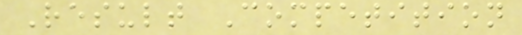Result Competition
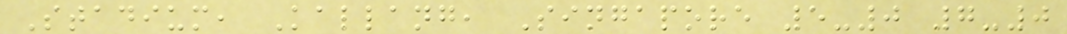Stadium, Kallang, Singapore 5-0 7-0
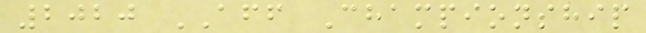2020 AFF Championship
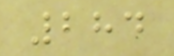284
